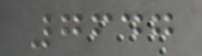7647
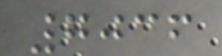7036
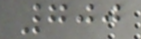700
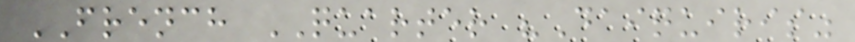FRENCH QUARTER "Daiquiris"
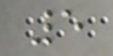5
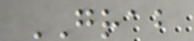GRAB
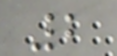2
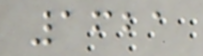1621
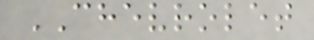CHEVROLET
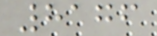8176
